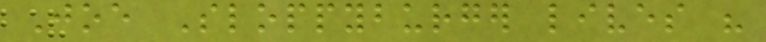Joe Sloppyburger lives his
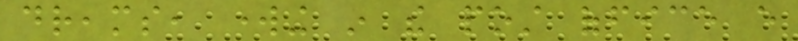dreams, working in the post office every
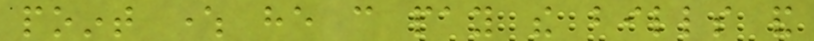point where he can pay the bills and
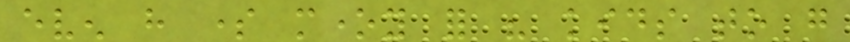even have some money for his kids to go
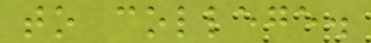to college.
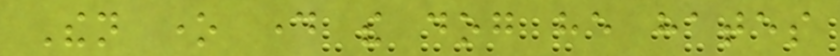Then one day the dog he hates
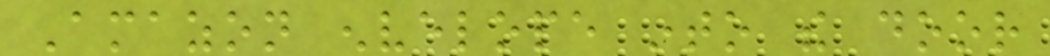Amazon envelope into the door
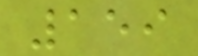159
